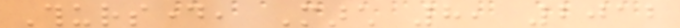Thursday, March 8, 2012
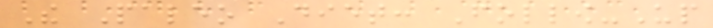The Paleo Diet: Follow-Up
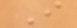I
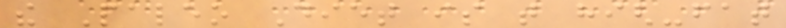the Paleo Diet is that high-fat
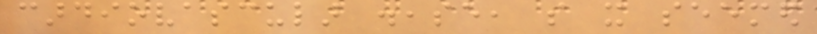cardiovascular disease, so it seemed
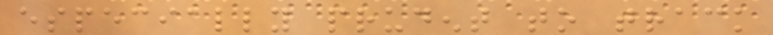especially prudent to track
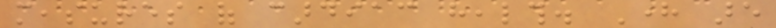measures of cardiac health. Here are
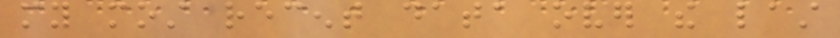my most recent data over the last
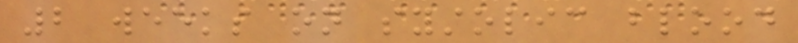2 weeks on systolic blood
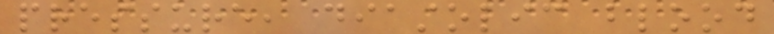pressure, diastolic blood
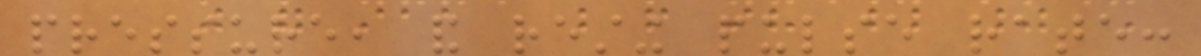pressure, and resting pulse rate:
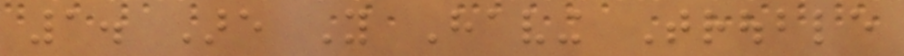1. Are You Having Trouble
